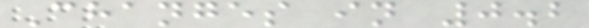Changes in 0.2
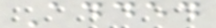Added
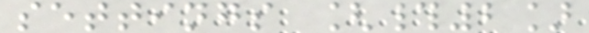settings [#2]
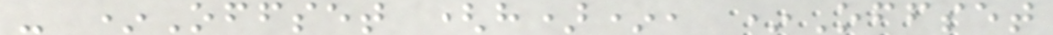- *Offset (h)*, *Offset
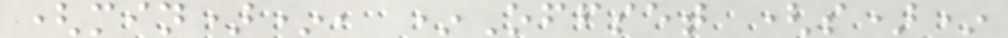(min)*, *Offset (s)*
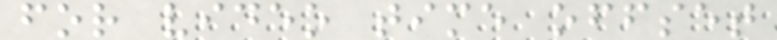for video time offset
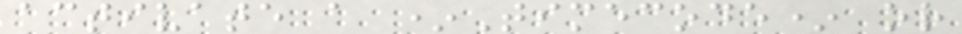activate a *Timecode* or
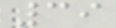39
